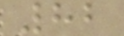82
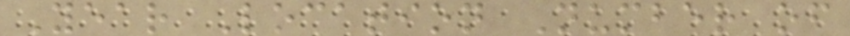Year Location Number of
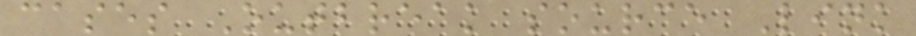cases Outbreak source Link
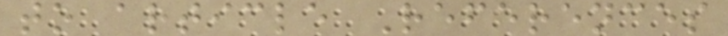to article References
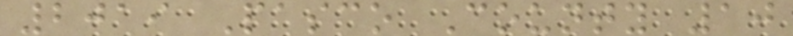2019 Pasco County 10
